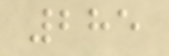285
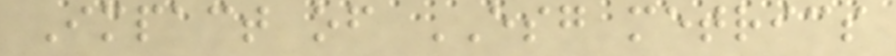Impact of ESG metrics
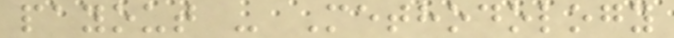payout - Methodology
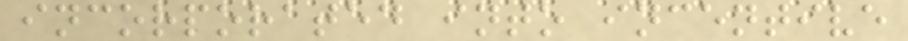incorporated into incentive
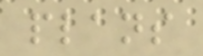plans
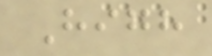High
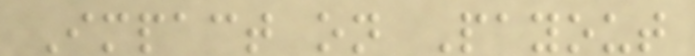Impact on Payout
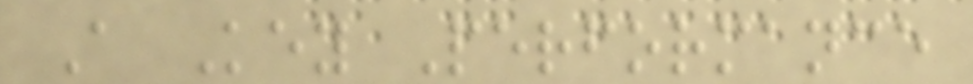A Key Performance
